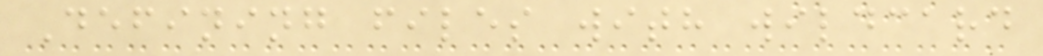Defining files with wildcard
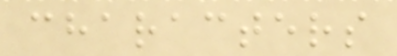characters
